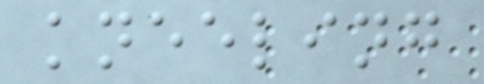kneeling
